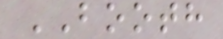BOOTH
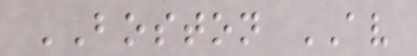BOSTON AV
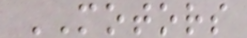MOTORS
